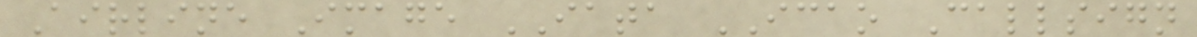Airline Image IATA ICAO Callsign
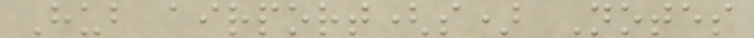Hub airport(s) Notes
